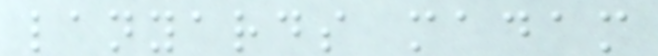lanyards madam
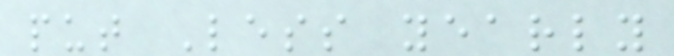put Less yearly
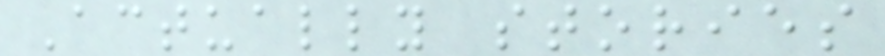Actually stories
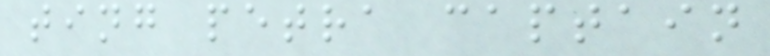ting petra captain
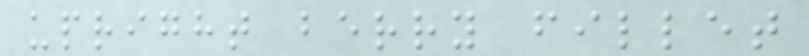upright berry fillet
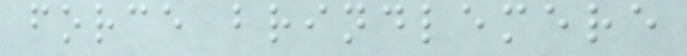force brindlemere
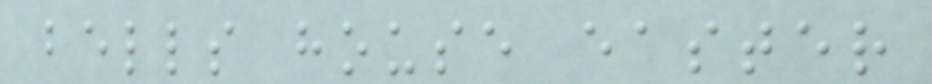bells house easter
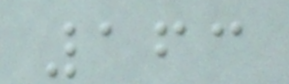163
